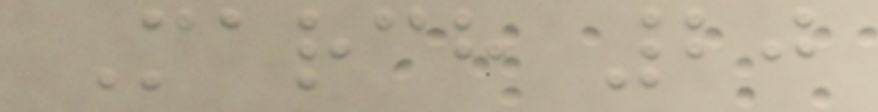March 20
